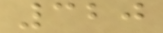320
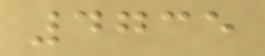4735
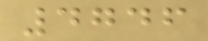4746
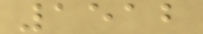1512
